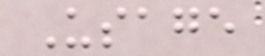Usage
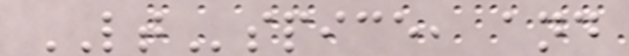LTspice, and
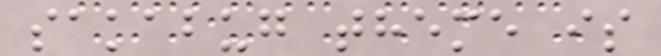sakabug theme is
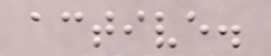active.
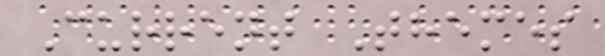Current Themes
